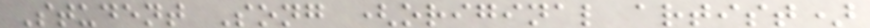Student Song (original artist)
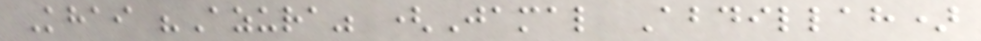Khai "Azura" (Jamal Abdillah)
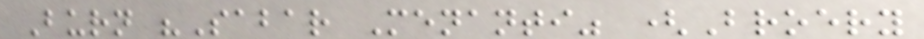Burn "Sabar Menanti" (Broery
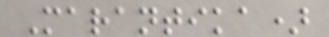Marantika)
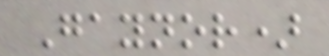Gaynor)
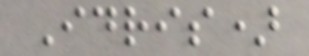Idris)
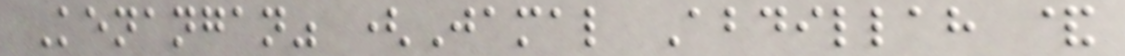Kenangan" (Jamal Abdillah &
